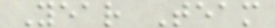Year Team
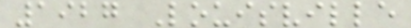1927 Louisville
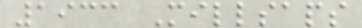1933 Millsaps
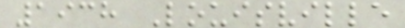1938 Louisville
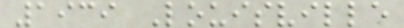1939 Louisville
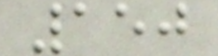150
